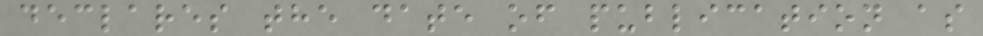declares the date of publication as
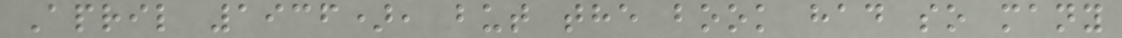April 1936), but the book had so many
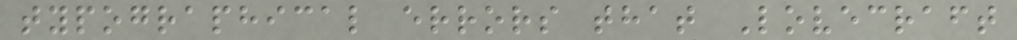typographical errors that Lovecraft
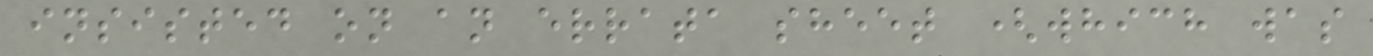insisted on an errata sheet (which was
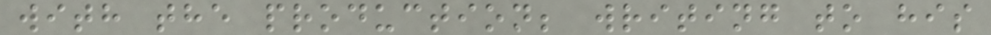with the production; writing to his
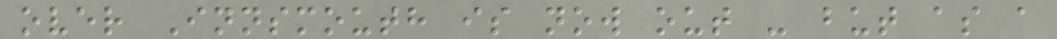over Innsmouth is now out - but as a
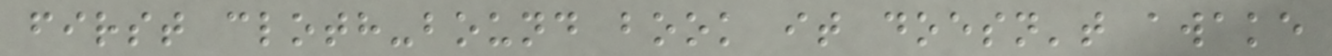first cloth-bound book it doesn't awake
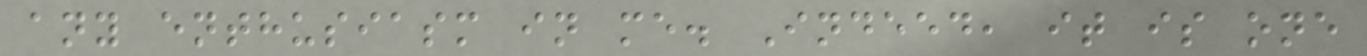any enthusiasm in me. Indeed, it is one
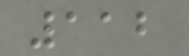112
